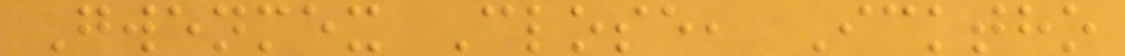Gwenmex Close, Icktho
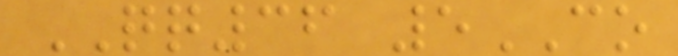QQ36 5CO
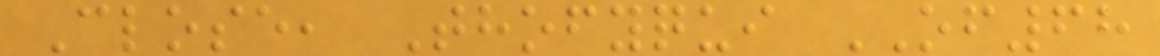Close, Thofyqui OF68
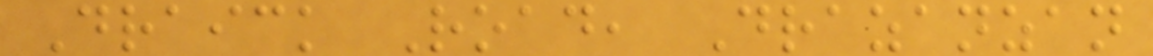Draick Road, Drazanzan
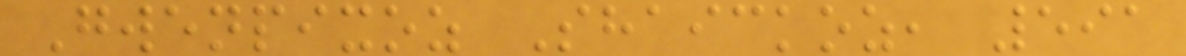Gwenpixoz Shaickoz, 591
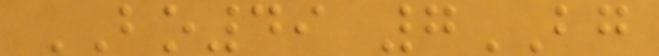BO49 7BG
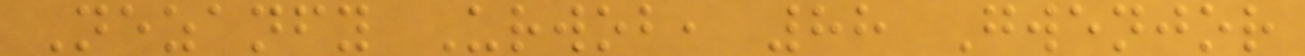Nezanfy Urwob, 88 Gwenjor
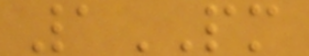1PM
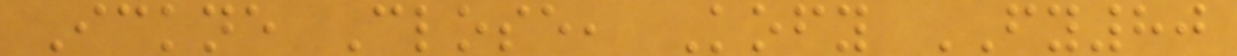Ickne Close, Kofy FY80
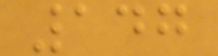147
